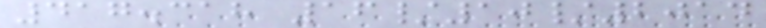417.318 16/10/2014
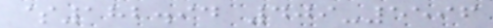$182.94 409-5596
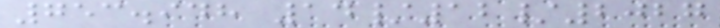753.948 14/12/2027
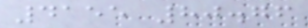4155 80.76
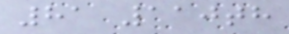81 110th
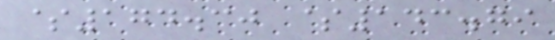$174.30 $143.79
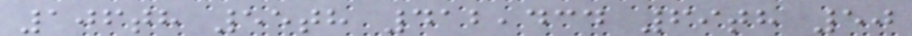106th 55th 412,434 69th 50
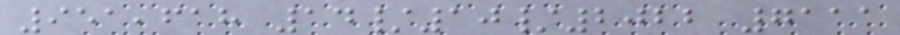951,618 14/10/2022 7111
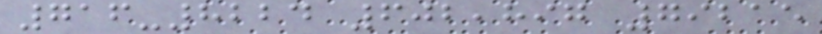716-8224 602,897 79215
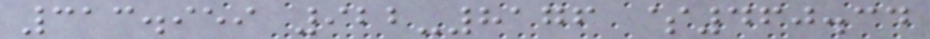313.959 922-8176 $460.34
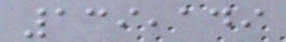139,149
